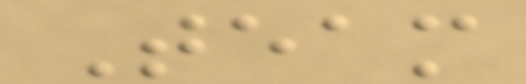Team
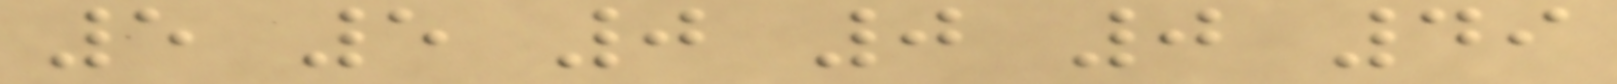5 5 0 0 0 49
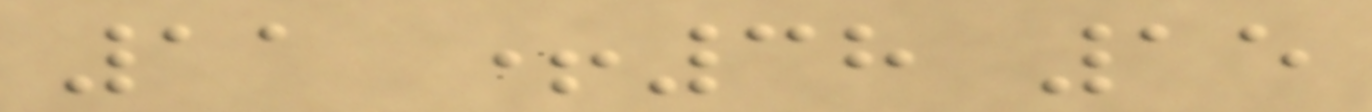11 +38 15
